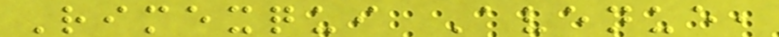Rimexqui Avenue,
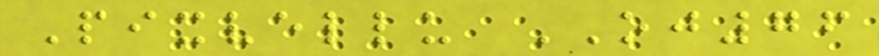Pixvellu OJ76
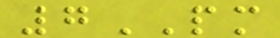7PM
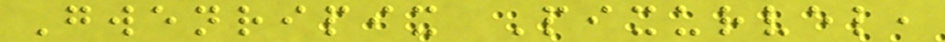Gwenripix Pixurvel,
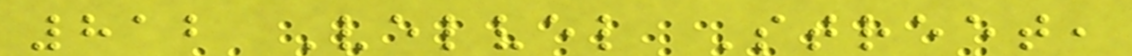812 Velvel Street,
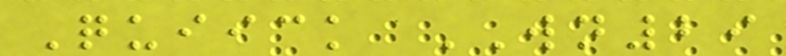Quiick WN29
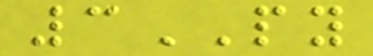3PY
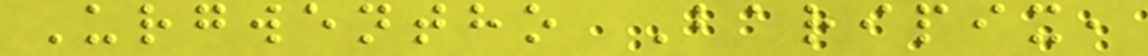Urgwentho Baripix,
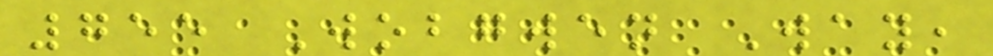755 Wobgwen Way,
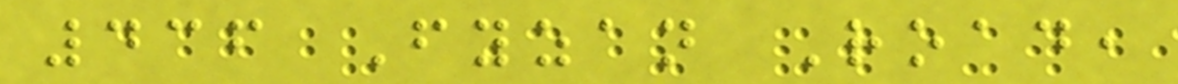436 Fyzan Road,
